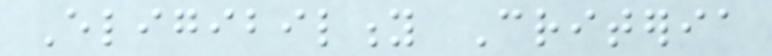Eligibility Criteria
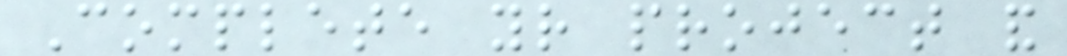Complete your project and
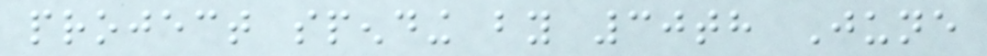project spending by 30th June
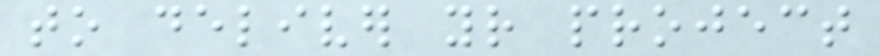to deliver your project
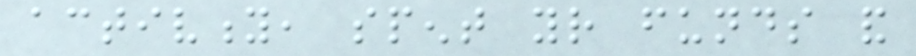activity, spent your funds and
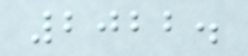2022.
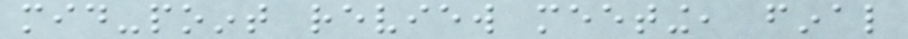mid-point review meeting, final
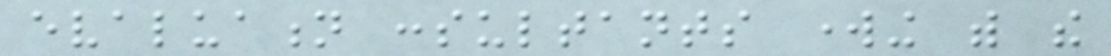evaluation consultants working with the
